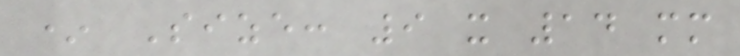* Size: 9 x 14 mm
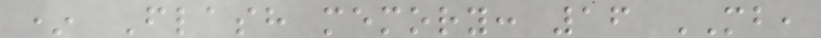* Flash memory: 16 MB,
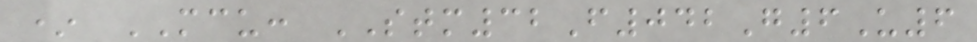* MCU: STM32F042G6U6
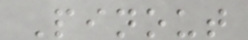Pinout
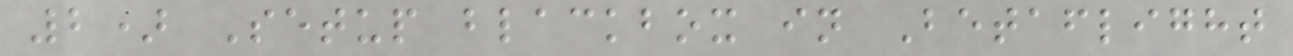2) Setup blackbox in Betaflight
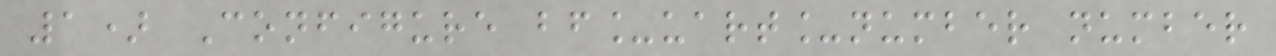1) Configure bf_uart_number number
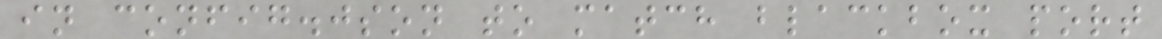in config.json to match blackbox port
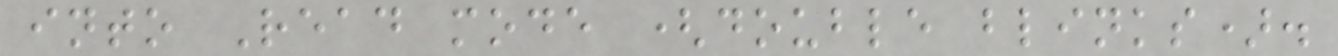into Read mode (double blinks).
